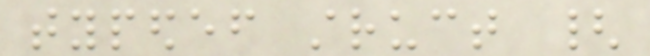typedef struct {
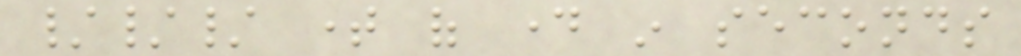/// time of day in seconds
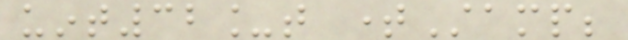uint32_t timeStamp;
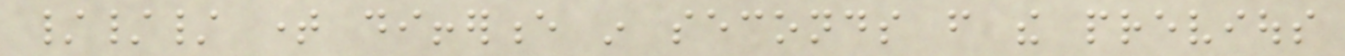/// time difference in seconds from the previous
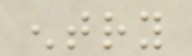entry
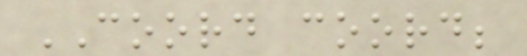COORD coord;
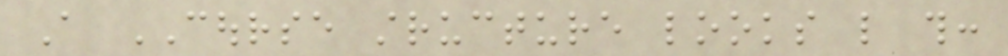A COURSE structure looks like this:
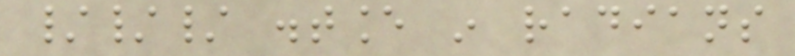/// distance in radians
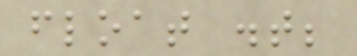float dist;
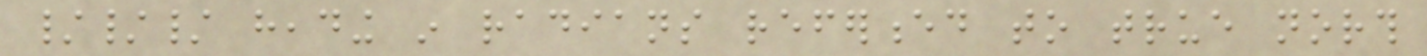/// heading in radians referenced to true north
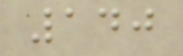140
